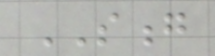SONG
